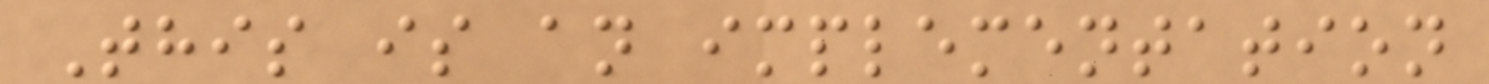This is an implementation
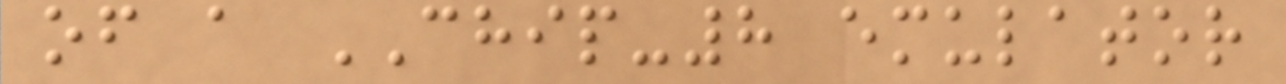of a CHIP-8 emulator
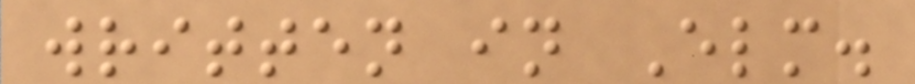written in Elm.
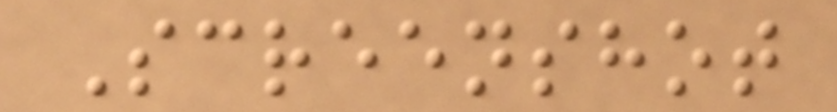Screenshot
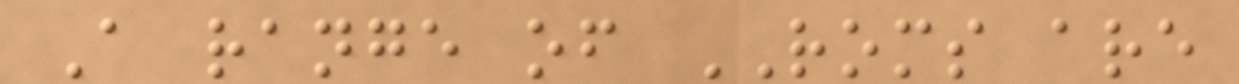A range of ROMS are
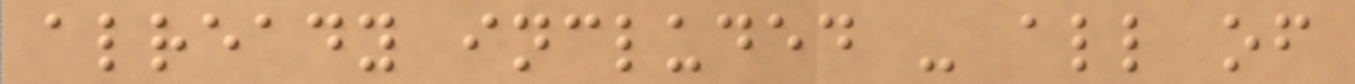already included - all of
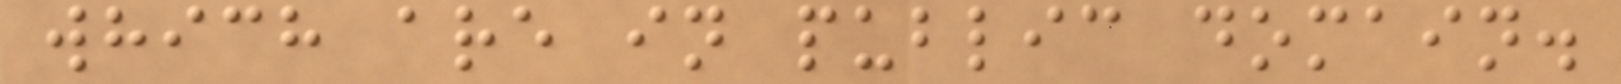which are in public domain.
